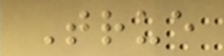True
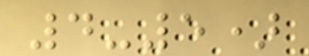4-5)
